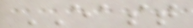EAST
